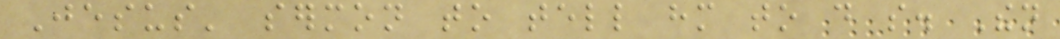Jesus' sermon to tell him to do so. Then
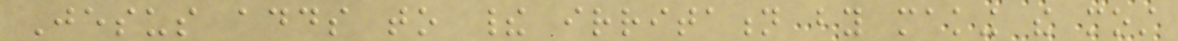Jesus adds to their irritation by making the most
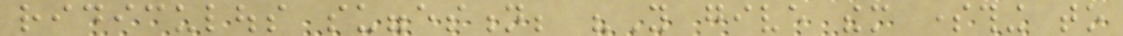ridiculous suggestion; "You give them something to
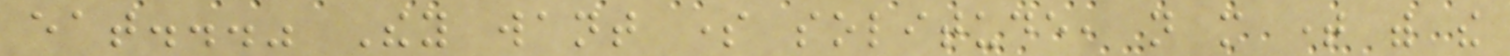eat..." They want some solitude, not more time with the
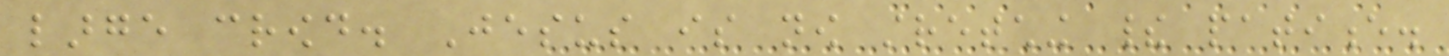large crowd. Jesus is now stretching their patience.
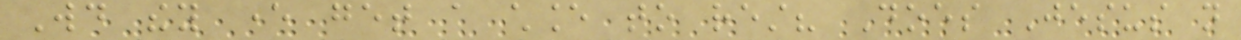Would they ever get a chance to rest? Does Jesus not
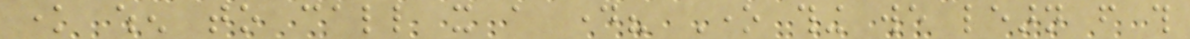know when to call it a day? One thing we learn from this
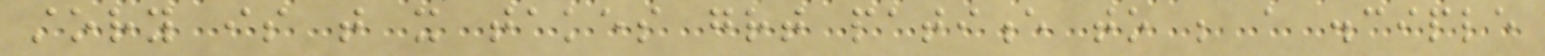story is that it takes great patience to be a disciple
